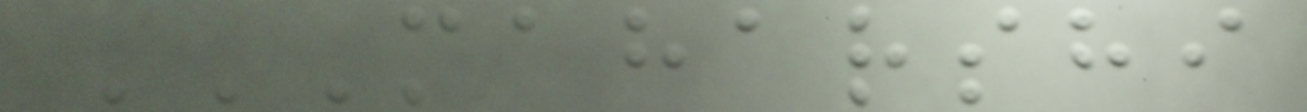MAHARSHI
